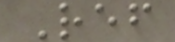Ref
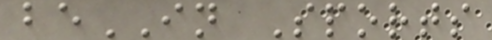beIN Sports
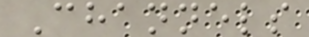Channels
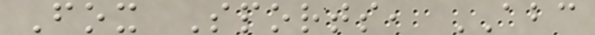Fox Sports, ABC
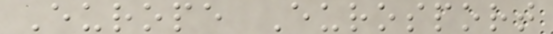Europe Eurosport
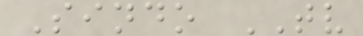Sindo TV
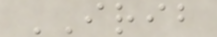IRIB
